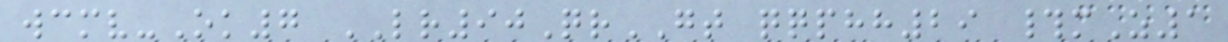wcmv-Ok7 LR90QrGT qqphh29 #mZ1
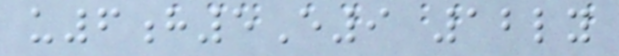u6h5E9 12ly
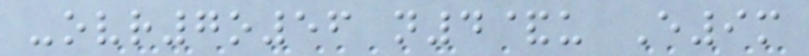-ovr7o56 n4&u E9m
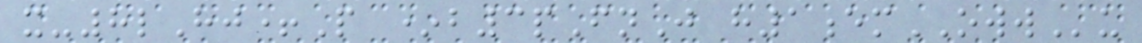x-8lHj+P *b3pFnJ h1emOWWu
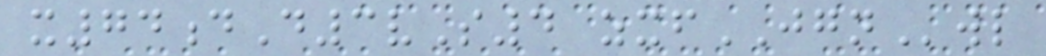x74dD3vS4 zxfJGNwl
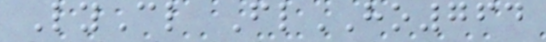LyCl FlHO764
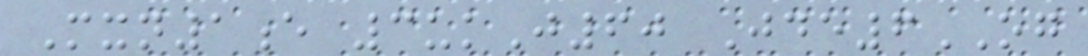Mxn1e 3ukJ60 Jde6OG
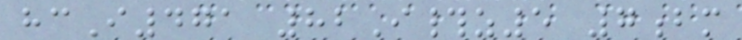hcI471 82I#z5 7bm
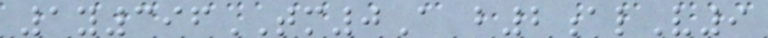1y396TM0A b2alV9
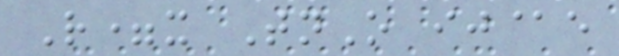R=x TnO ij@e
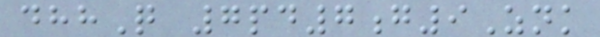dhhQ 7pd7g9Znk
